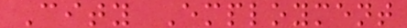City Employment
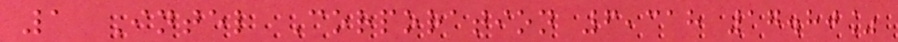1 Intel Corporation 6,318 17.80%
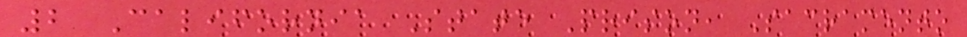2 California State Prison, Sacramento
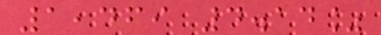1,469 4.14%
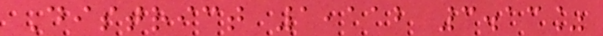District 1,112 3.13%
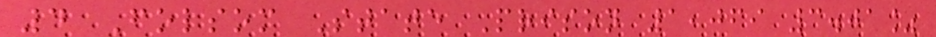4 Folsom State Prison 1,069 3.01%
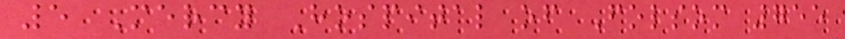5 Mercy Hospital of Folsom 755
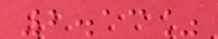2.13%
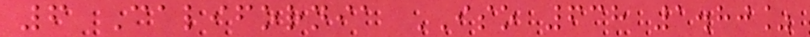6 California ISO 638 1.80%
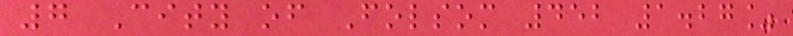7 City of Folsom 452 1.27%
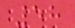58
